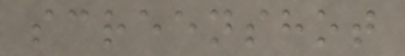screenshot
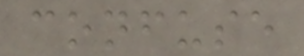confuse
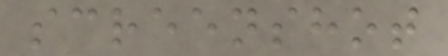screenshot
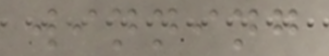winning
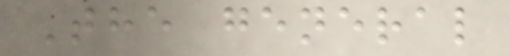The general
